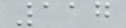117
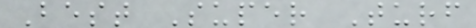Best Super Turf
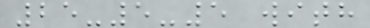25-5-5 with
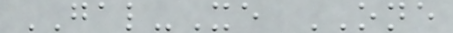GAL-Xe ONE
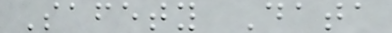Safety Data
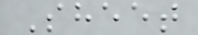Sheet
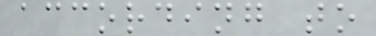according to
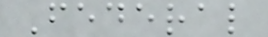Federal
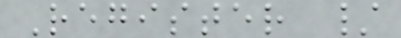Register /
